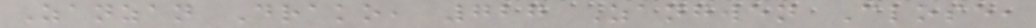Zanzan Drako, 727 Zangwen Close,
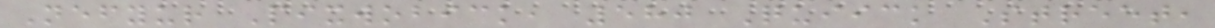Nefyur Pixwobick, 580 Quiick Street,
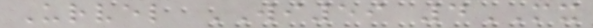Urvel WI59 4MX
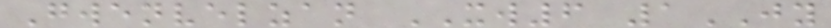Gwenvelzan XW6 1JY
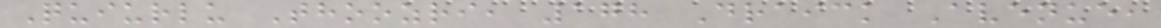Quiurlu Thoozri, 178 Draick Avenue,
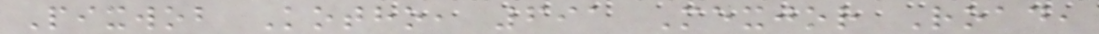Pixwob Kotho, 691 Mexjor Road,
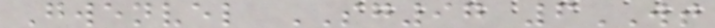Gwenvel SG97 6WT
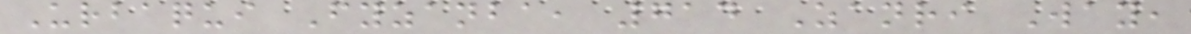Urbaqui Fyzanba, 714 Zanri Way,
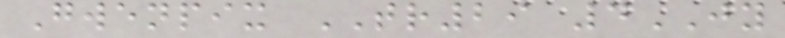Gwenpix TR29 4JY
